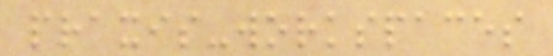praxis-workspaces
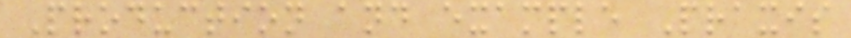Production and example Praxis
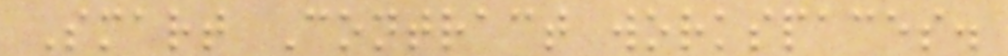Smart Contract workspaces.
